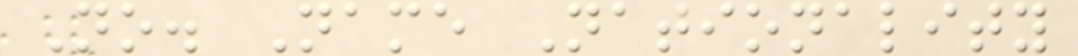No. Name Nationality
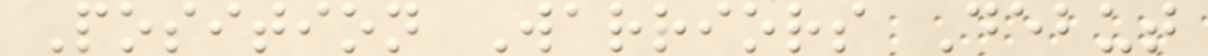Position Warriors Debut
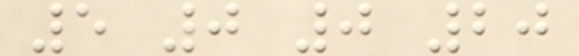5 0 0 20
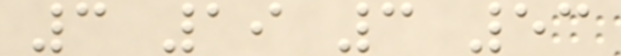3 19 3 53
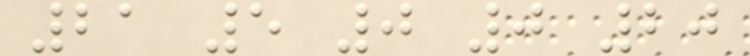21 5 0 0 20
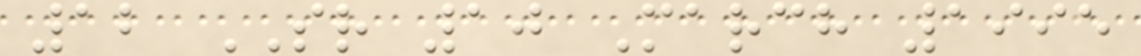12 SR 10 March 1995
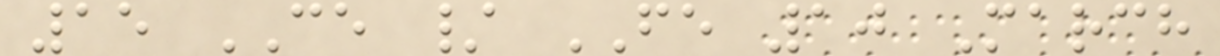15 CE / FE 10 March
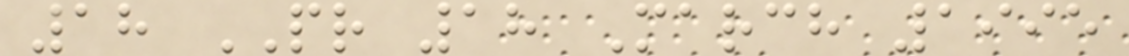18 PR 18 March 1995
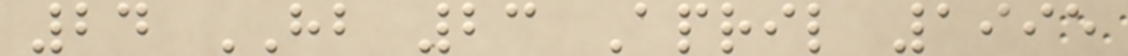24 HB 23 April 1995
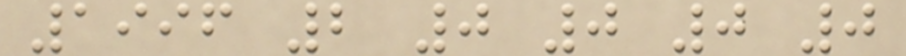1996 2 0 0 0 0
